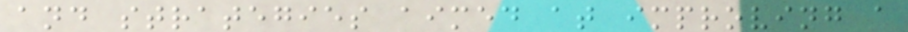and strategies aimed at improving a
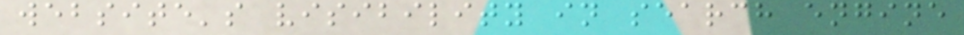website's visibility in search engine
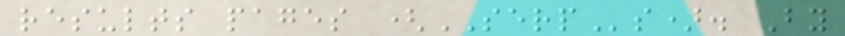results pages (SERPs). By
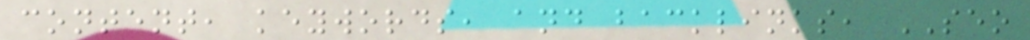content, keywords, and backlinks, SEO
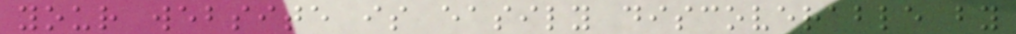your website is easily discoverable by
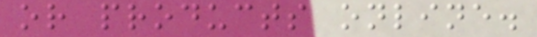or products online.
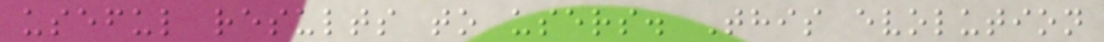useful results to users. This evolution
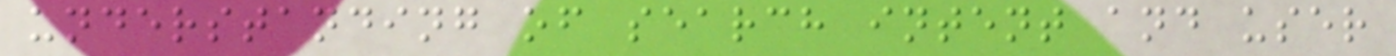understanding of search intent and user
